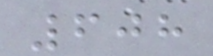608
